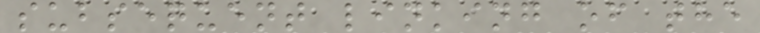subsequent linking of the
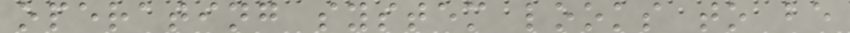operating system looks to be
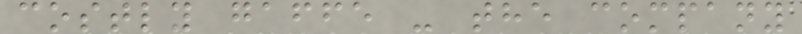costly gaffe - the company
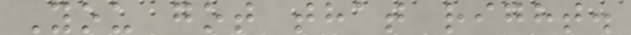You got that right.
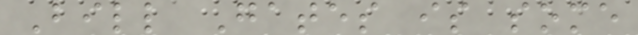Bill Gates is some
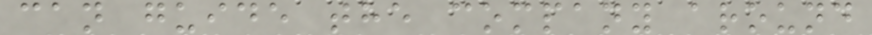can guide the company around
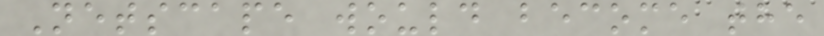Netscape would become the
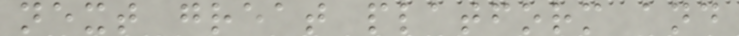next great platform and
